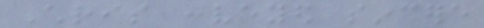Chris conveyed sincere
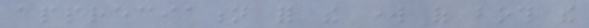appreciation for the work of both the
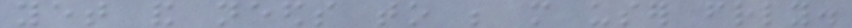yet and needs to be more user friendly.
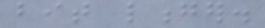bit longer.
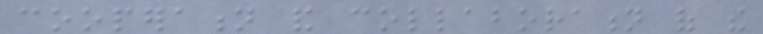cooperation and collaboration of the
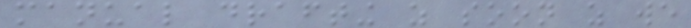manual drafting as soon as we
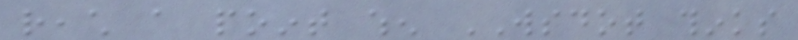reach a point when WSDOT thinks
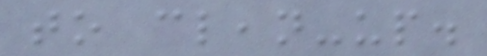to clean-up.
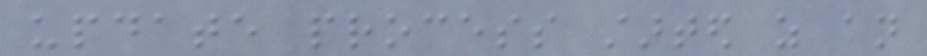update process started as an
